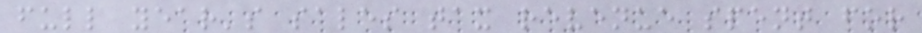full year's sales tax revenue spent for
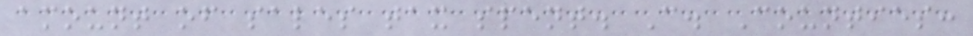amount of sales tax spent. C. Counties:
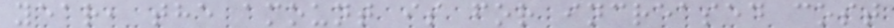year, the amount is for increased cost
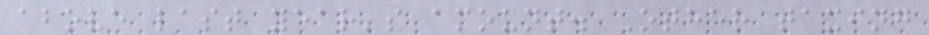above last year's amount. Other taxing
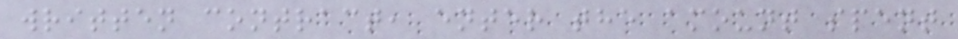written contract, enter the amount spent
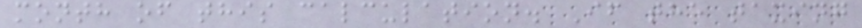month of this calculation. If the taxing
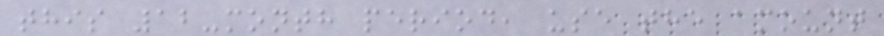this 12-month period, use the amount
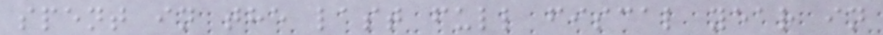spent in the last full fiscal year in
